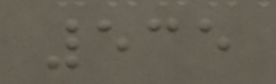535
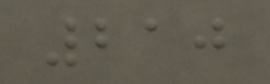210
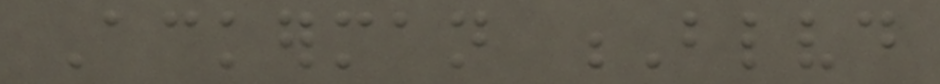Ackerman Blvd
